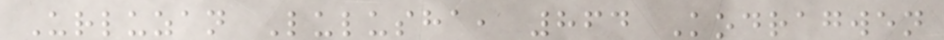Urluzan Lulusha, 864 Kodragwen
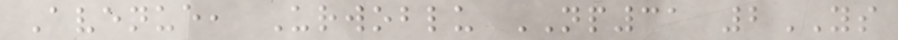Avenue, Urwoblu NP31 2YS
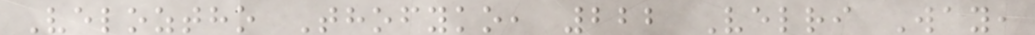Veloztho Thofyko, 222 Velri Way,
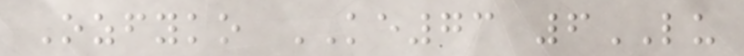Ozfyko KE73 6LU
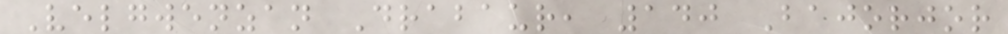Velgwenzan Drabaur, 140 Bajorjor
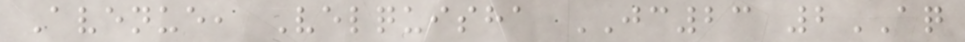Avenue, Velquisha JC23 2AQ
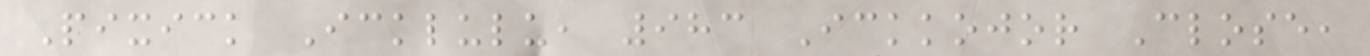Pixick Icklulu, 983 Ickkojor Close,
